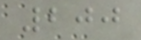200
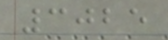3025
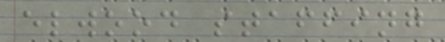elwood staffing
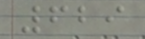629
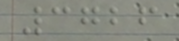3726
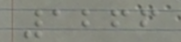1266
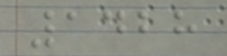1428
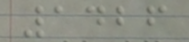1426
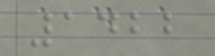1422
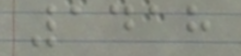1418
